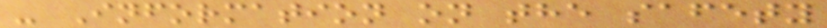- Information on the safety
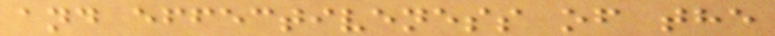and effectiveness of the
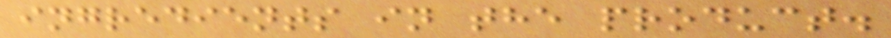ingredients in the product.
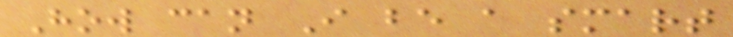How can I be a smart
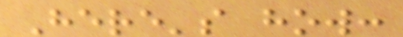Here's how:
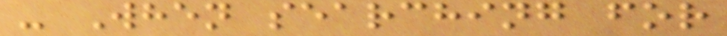- When searching for
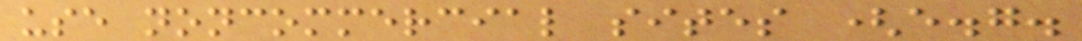use noncommercial sites (e.g.
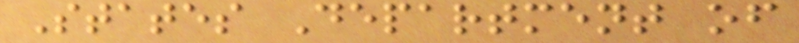States Department of
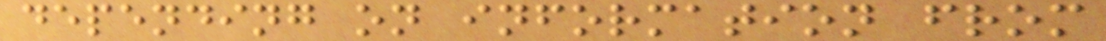depending on information from
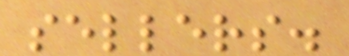sellers.
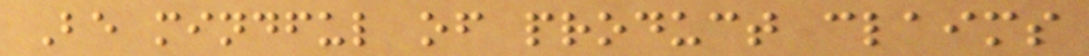Be mindful of product claims
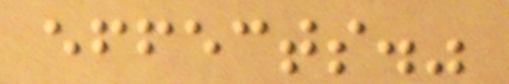effects."
